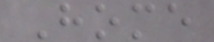Home
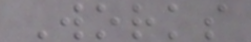Works
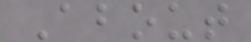About
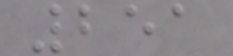251
